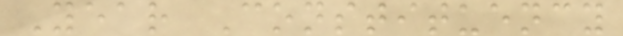Year Constituency
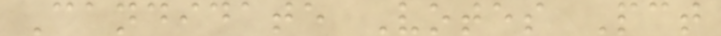Candidate Votes Pct
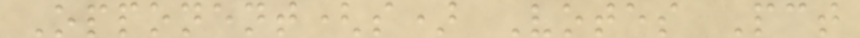Opponent(s) Votes Pct
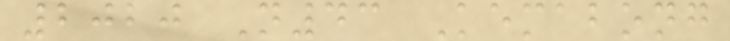2020 N43 Kemabong
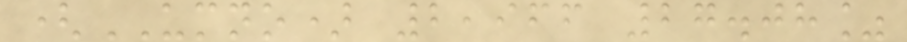(UMNO) 2,966 27.08%
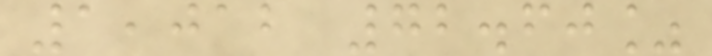1,012 72.60%
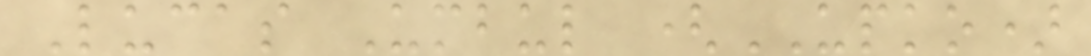Lucas Umbul (UPKO)
